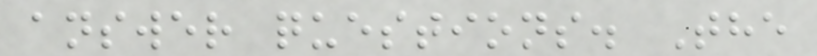answer questions. The
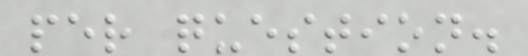per question.
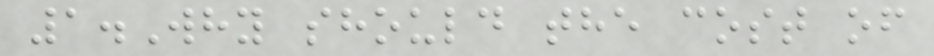1.Why should the cost of
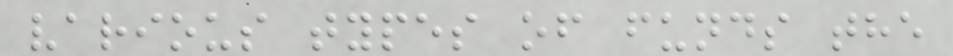various types of funds the
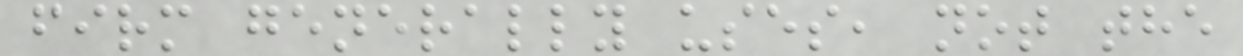firm generally uses, not the
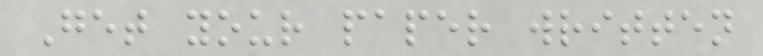Get your paper written
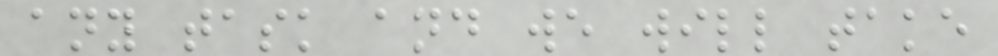any task and we will take
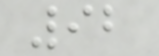92
